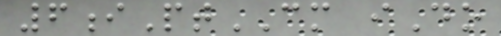6iPtCM iDo
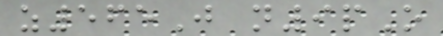z565J n9pO
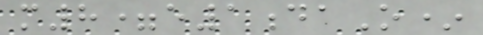m8=e1daO*
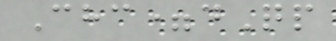Chc=dQp
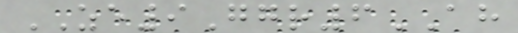ZE9Ggr6AH
